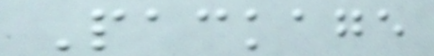Package
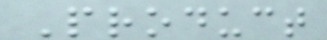Product
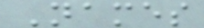Names
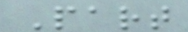Part
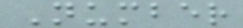Number
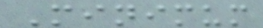Minimum
